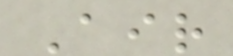Air
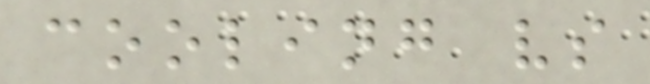cooling vs
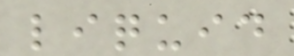liquid
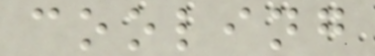cooling
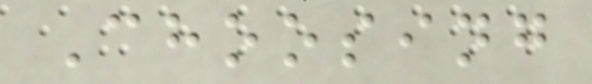Choosing
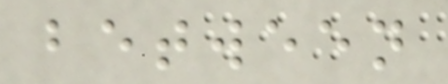between
